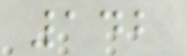142
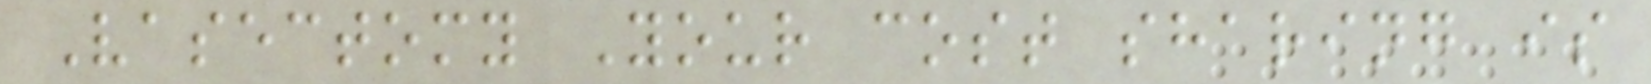Vasectomy Your cost sharing is
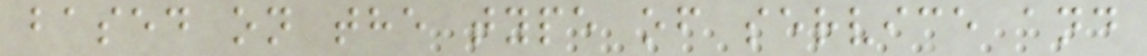based on the type of service and
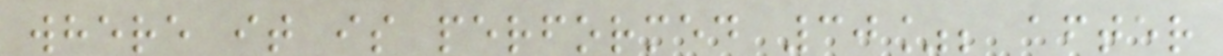where it is performed 30%; after
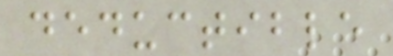deductible
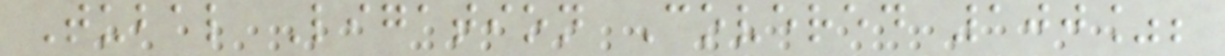Tubal Ligation Covered 100%;
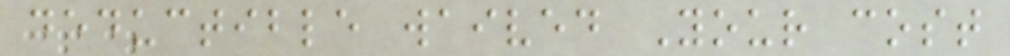deductible waived Your cost
